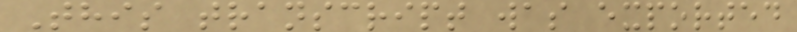This transcript was exported
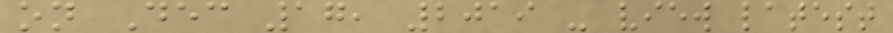on Dec 17, 2019 - view latest
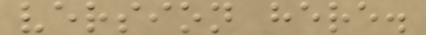version here.
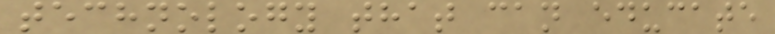technology that can educate
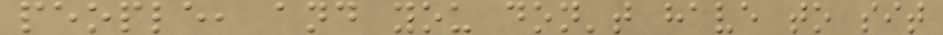people, and you don't have to sit
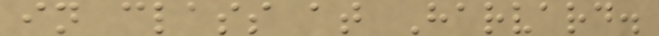in class at Harvard.
